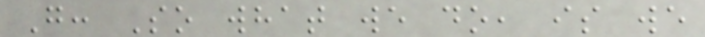G: So what we do, is we
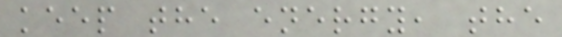keep the energy, the
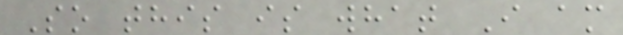So this is what I am
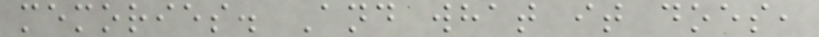memories. And what it does,
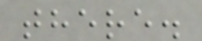there.
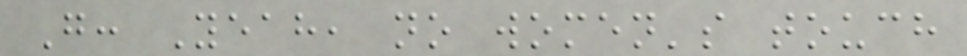G: Yeah, no women's touch
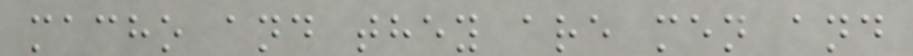macho and they are men and
